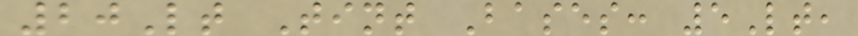20Lt Tint Bases: 5Lt,
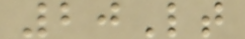20Lt
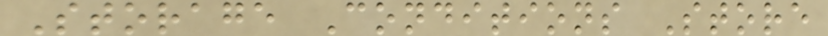Storage Conditions Store
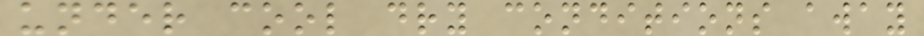under cool dry conditions away
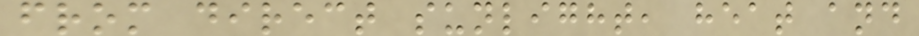from direct sunlight, heat and
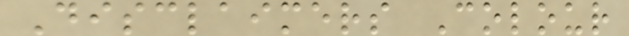Disclaimers Colour
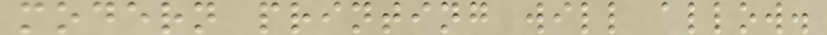modern printing will allow.
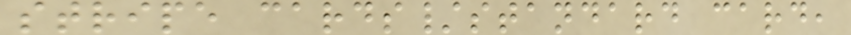stripe cards/standard card,
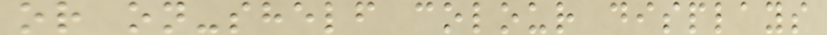or on-shelf colour displays
